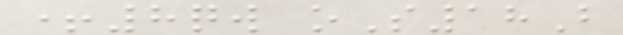+8qw oS18B
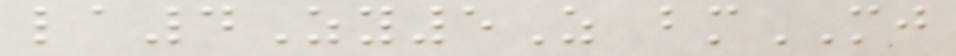la4Zy5Z bmMJ
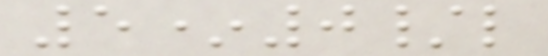5*0/l
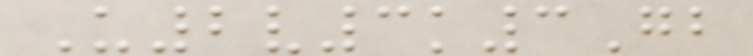U2v3k3Gb
